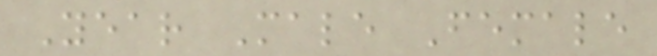Year Male Female
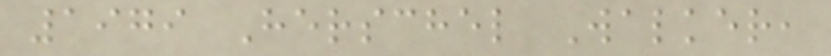1979 Herschel Walker,
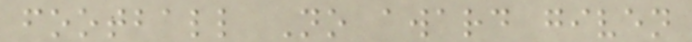football No award given
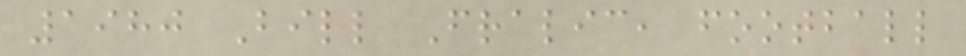1980 Bill Fralic, football
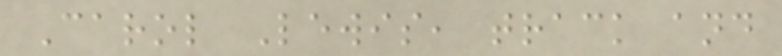Carol Lewis, track and
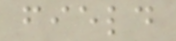field
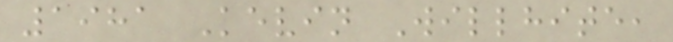1981 Kevin Willhite,
